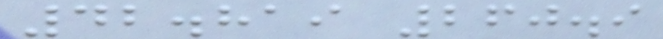42.819 260.9
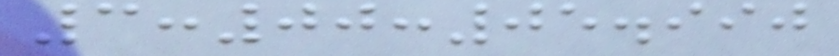3:00:05.990
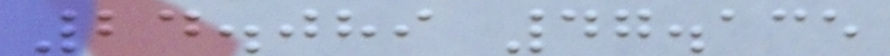24.089 47.135
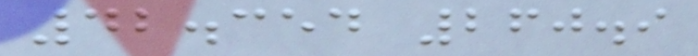42.354 260.9
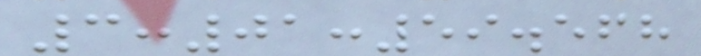3:01:59.568
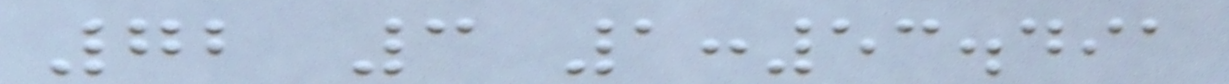72 3 1:53.491
